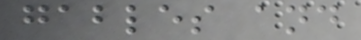gables and
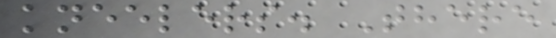kneelers. There
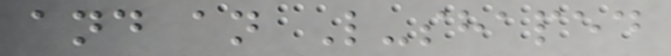and an L-shaped
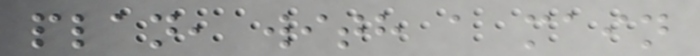plan, with a main
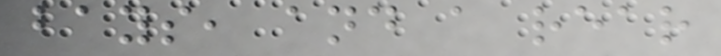bays, and a rear
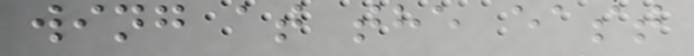wing at the east
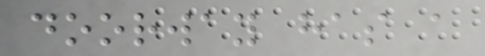doorway has a
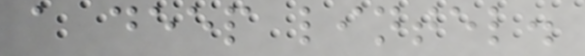a deep lintel.
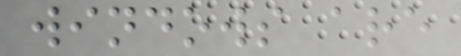windows are
